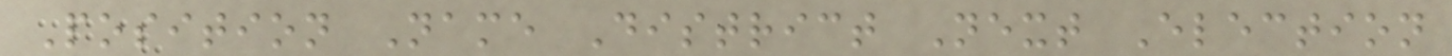Position Name District Next Election
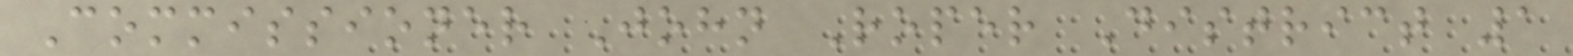Commissioner John Roper District 1
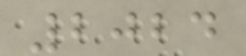2024
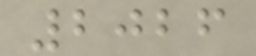2026
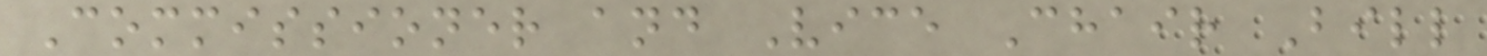Commissioner and Vice Chair Bill
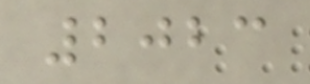2023
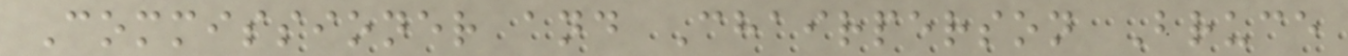Commissioner and Chairperson Bruce
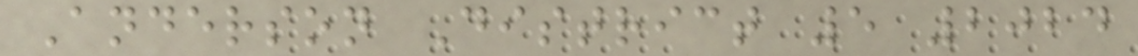Anderson District 5 2024
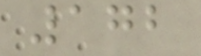172
